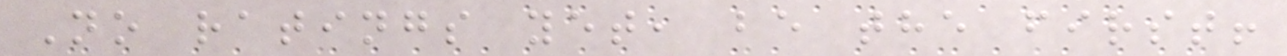No ratings yet, be the first!
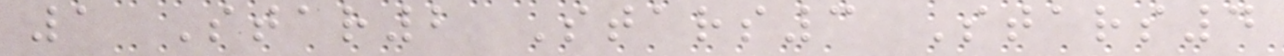1 Star2 Stars3 Stars4
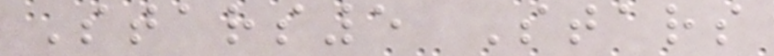Stars5 Stars
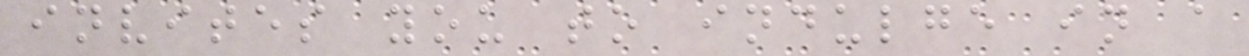invites you to indulge in a
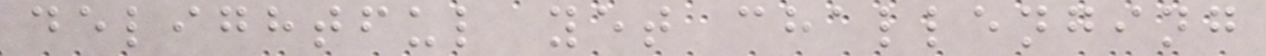delightful yet challenging
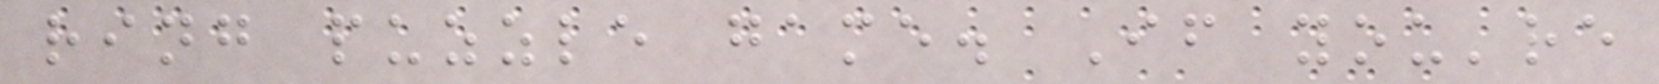ring puzzle game. If you're
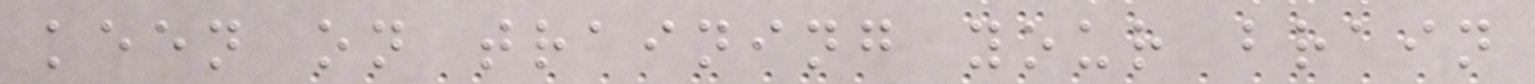keen on training your brain
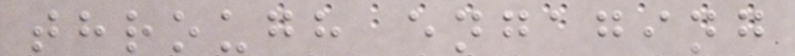through engaging
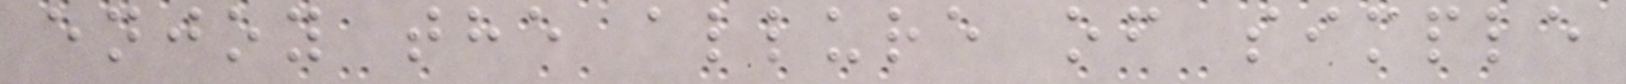enjoy the allure of simple
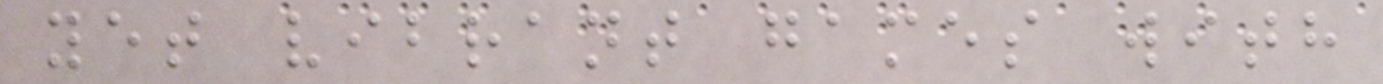yet vibrant games with
